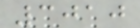3010
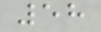58
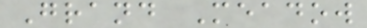Grand Meadow
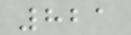821
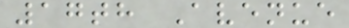17th Avenue
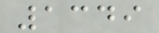1349
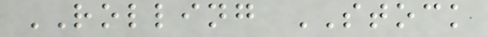ROLLING STOCK
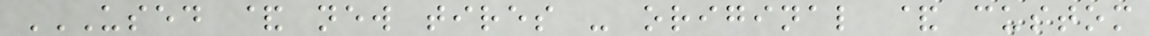USED & NEW TIRES - ORIGINAL & CUSTOM
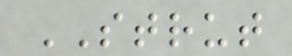STRUT
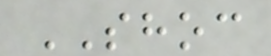SHOC
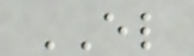EL
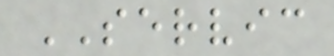SERVIC
